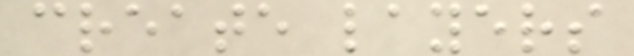create layers
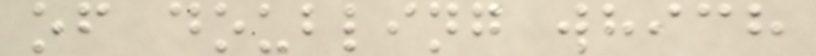of doubling which
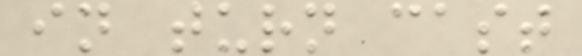in turn cast
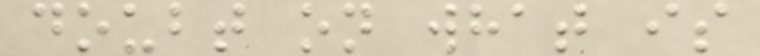doubt on what is
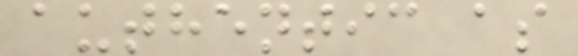authentic as
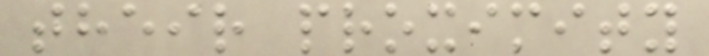their proximity
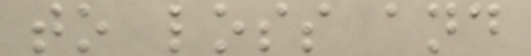to loss and
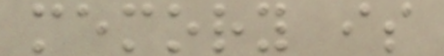memory is
